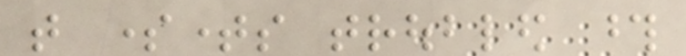that sometimes troubled those
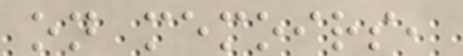on memoirs,
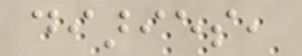diaries,
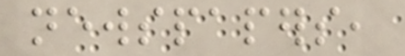newspapers,
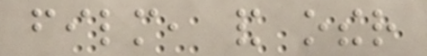film, and other
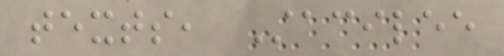texts, Stacilee
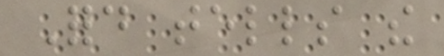Ford tells the
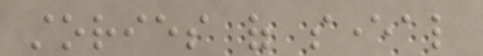stories of several
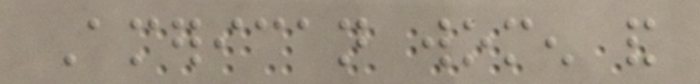American women and
